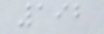192
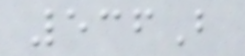536B
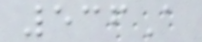536A
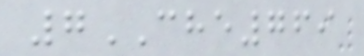7CHE769
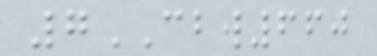7CBW660
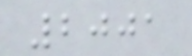2001
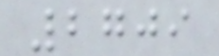2709
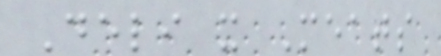Deli x Meats
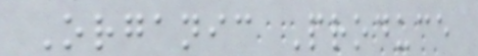Organic Produce
